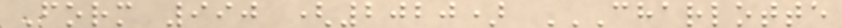Form 990 (2020) CHARLOTTE
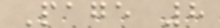Page 8
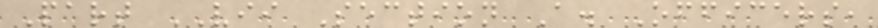Part VII Section A. Officers,
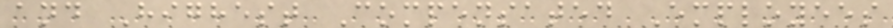and Highest Compensated Employees
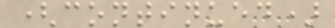(continued)
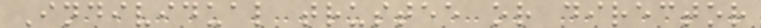Individual trustee or director
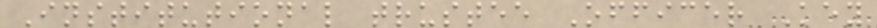Institutional trustee Officer Key
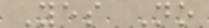Yes No
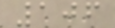106
